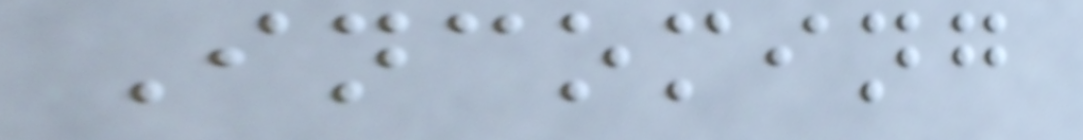Incoming
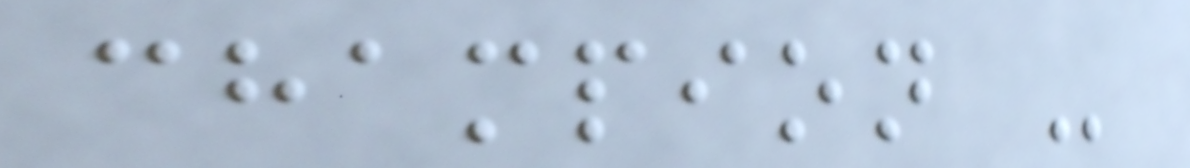champion -
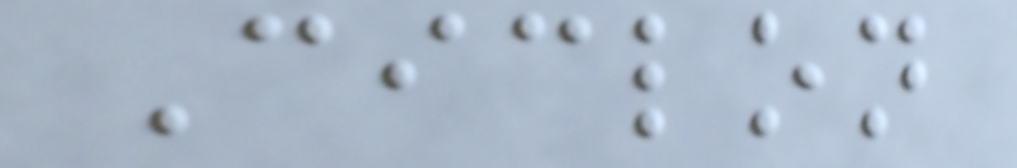Ciclon
